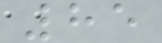85
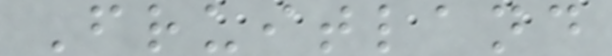Fruitland
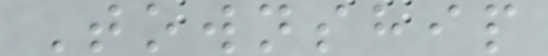Township
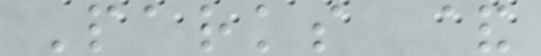Parks &
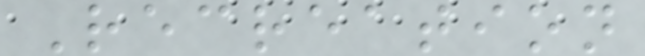Recreation
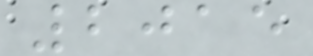2015
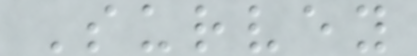Survey
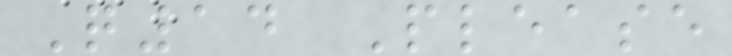Q14 Please
